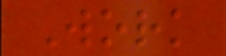Work
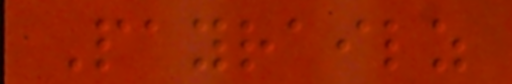Payrailz
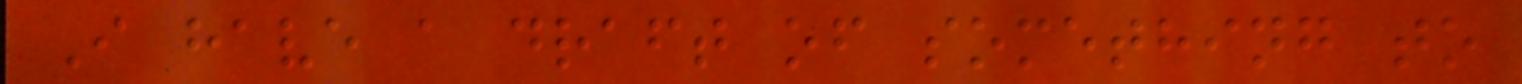I have a draft of something to
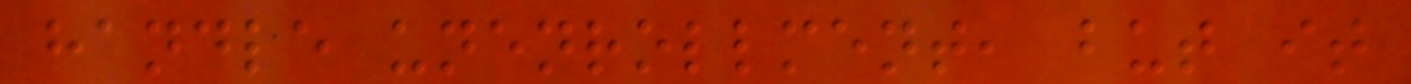handle unenrollment, but it
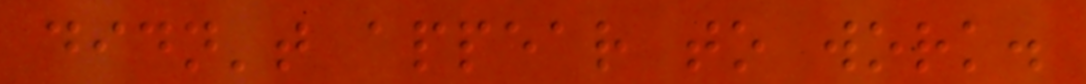didn't appear to work.
